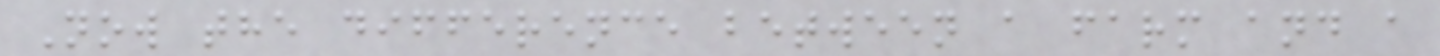Now the difference between a farm and a
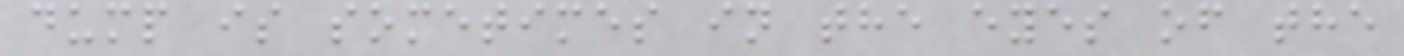dump is sometimes in the eyes of the
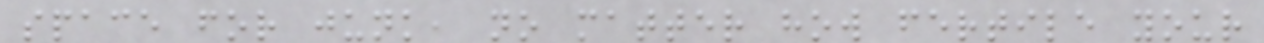space for junk, no matter how fertile your
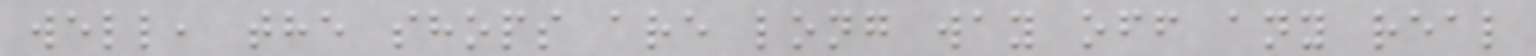well, the shops are long way off any real
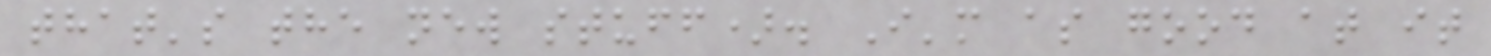that's the new stuff). I'm as good at it
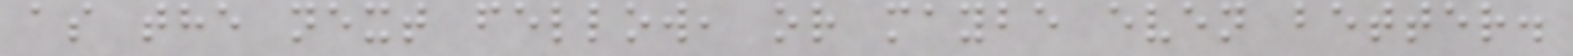as the next fellow, or maybe even better.
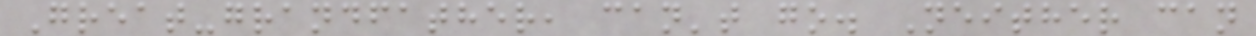Great-grandfather, can't go. Neither can
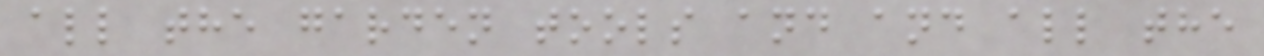all the garden tools and and all the
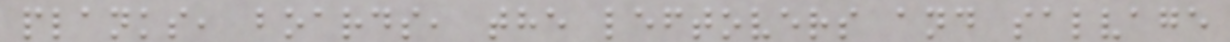planks, boards, the leftovers and salvage
